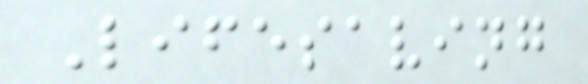Lifesaving
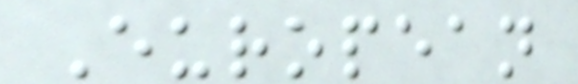European
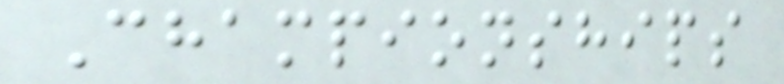Championships
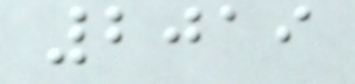2019
